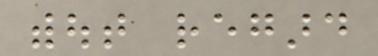without regard
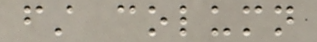first column
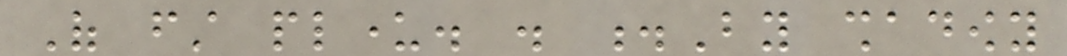Of first plunder. . .By shadowy
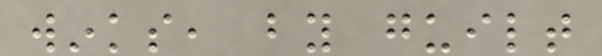winks, by guilt
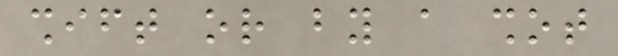shift or by a shot
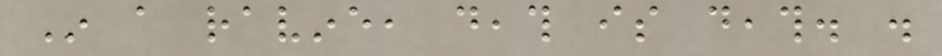In a ravine, death is death. .
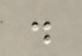.
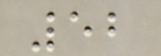52
